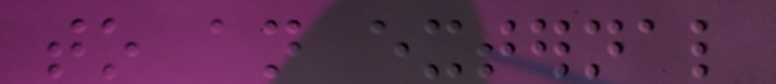to an external
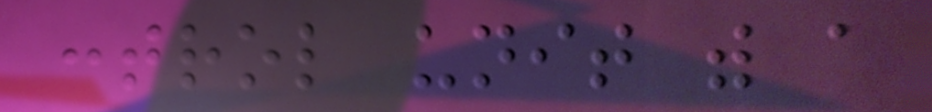control unit with a
